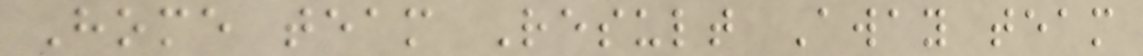Home team Result Away team
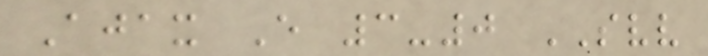Ajax E 3-0 SVV
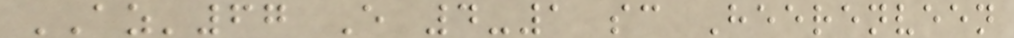AZ'67 E 4-1 sc Heerenveen
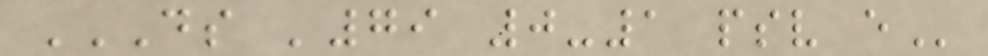DS '79 0-1 PSV E
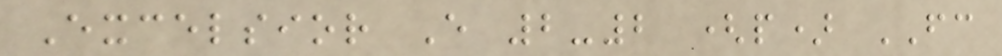Excelsior E 2-2 (p) FC
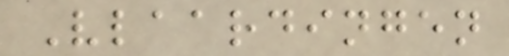Vlaardingen
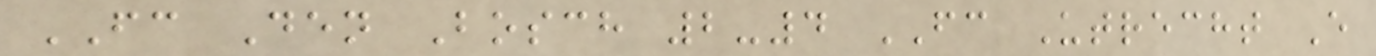FC Den Bosch 2-4 FC Utrecht E
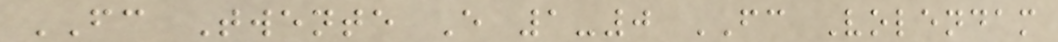FC Twente E 1-0 FC Volendam
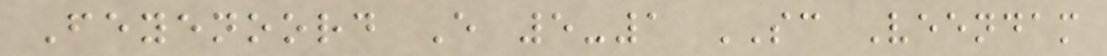Feyenoord E 5-1 SC Veendam
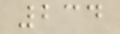234
